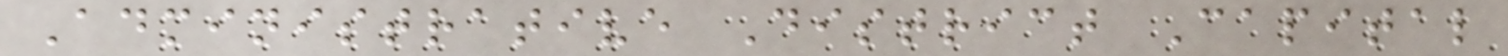Administrative District Capital
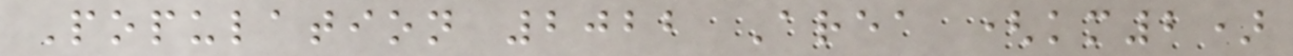Population 2022 Area (km2)
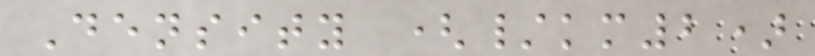Density (/km2)
